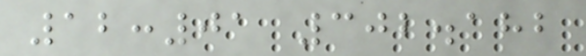12:01 302.182
